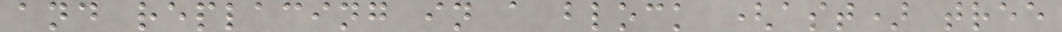and replacing in a block (ast) tree
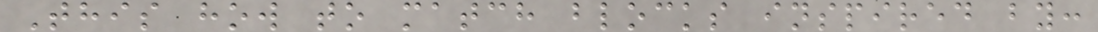This how to match blocks inspired by:
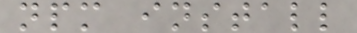npm install
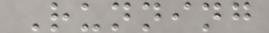Running
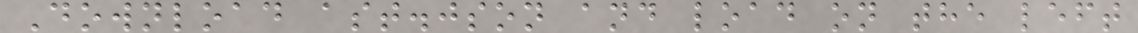Download ast.json and load on the left
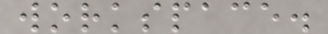workspace.
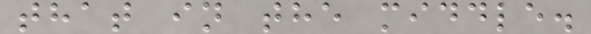that in the middle.
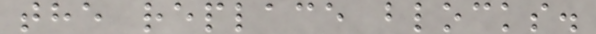the replace blocks.
